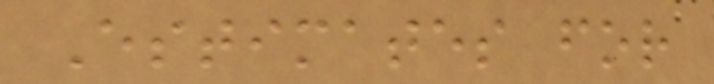Estimates for
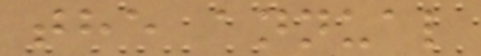the annual
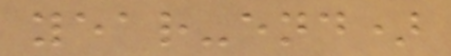year-end)
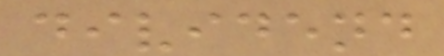dividend
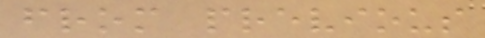from previous
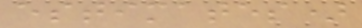estimates)
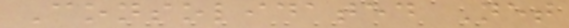Consolidated Net
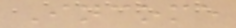Income
